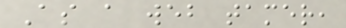As a web tamer,
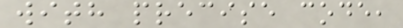with precise code,
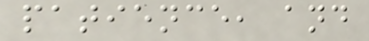patience, and
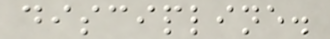discipline.
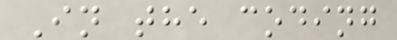In the coding
